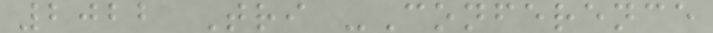2022 Tri -Conference
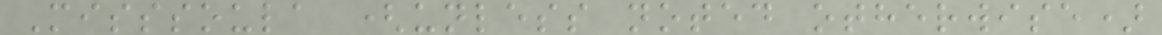Misssoula (unless noted otherwise)
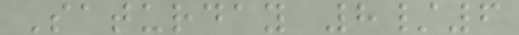Saturday 8/6
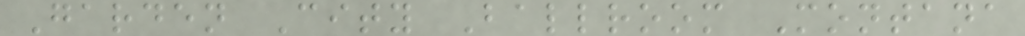Garden City Ballroom Montana
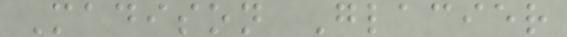Madison Glacier
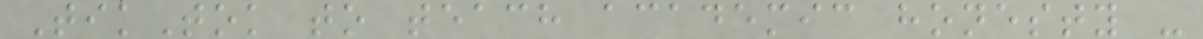TikTok to teach academic honesty -
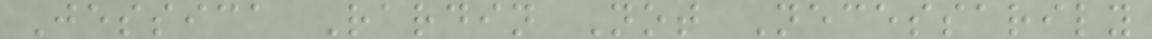Jessica Rardin Not Necessarily
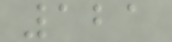121
